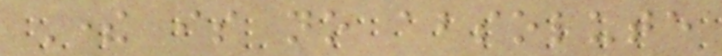There is no absolute
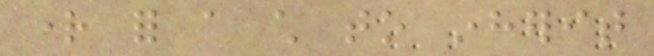right for a child to inherit
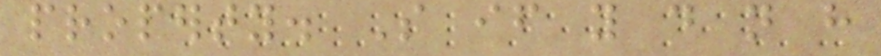property. So if you do not have
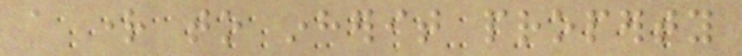a right to inherit property
